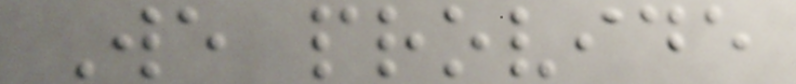We provide
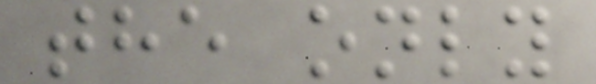the only
